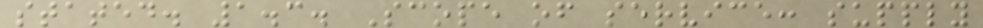stated. 1.3. Scope of service: supply
